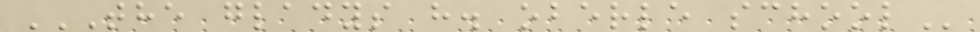THE GLADYS H. OBERLE SCHOOL
